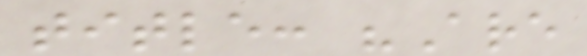title: "Are
